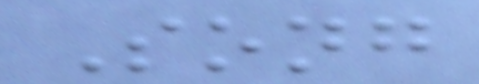Song
